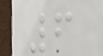6
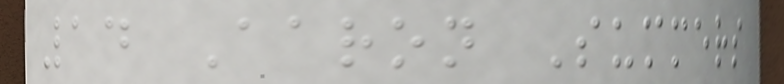14 Aaron Summers
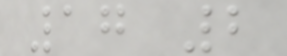17 2
